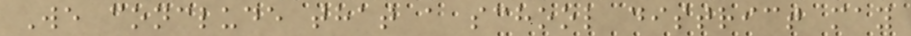We conclude that a school district may
